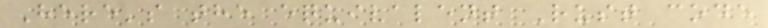Here's the equivalent Rust code
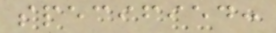specified:
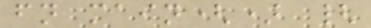fn main() {
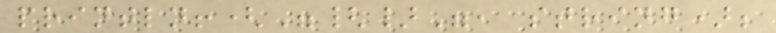println!("{}", string);
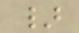}
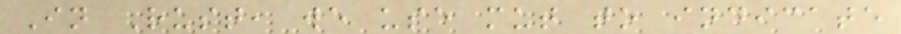In Rust, we use mut to indicate
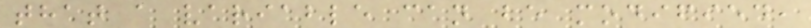that a variable can be modified,
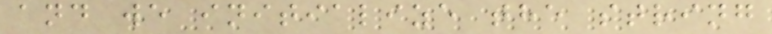and we initialize the string
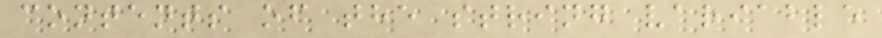contents of the string variable
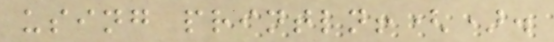using println!().
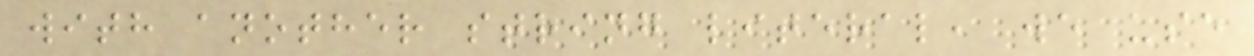with another string literal, we use
